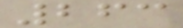263
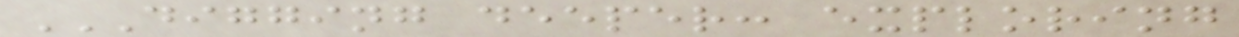DIGGING DEEPER: EXPLORING
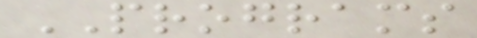PROGRAMS
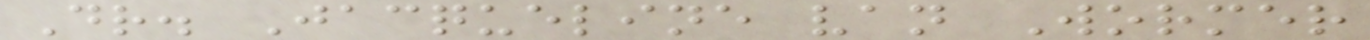Dr. Jacqueline van Wormer
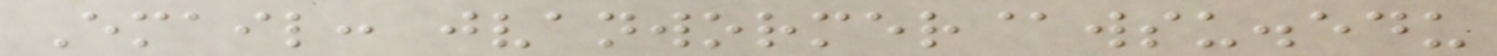Email: jvanwormer@wsu.edu
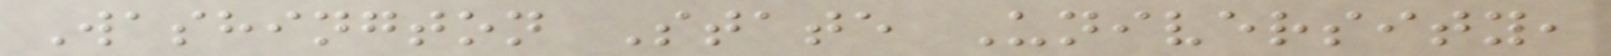Washington State University,
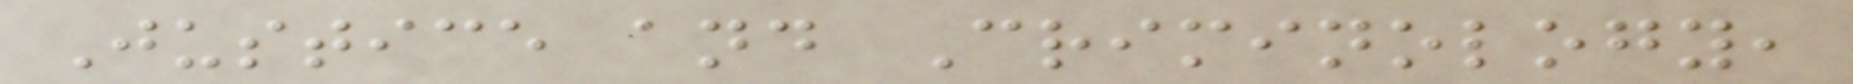Justice and Criminology,
